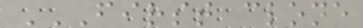FIRST CLONE
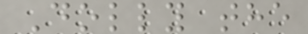Dolly the
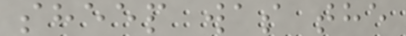sheep was the
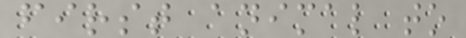first animal to
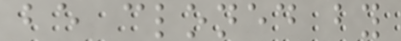be cloned by
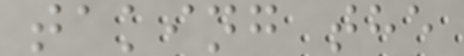taking the
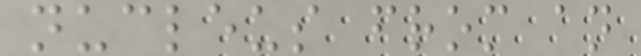nucleus from an
